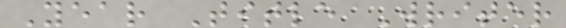Year Title Writer
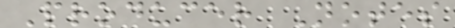Producer Notes
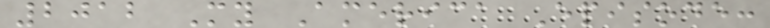2012 My America Episode:
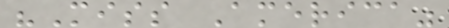"Miss America"
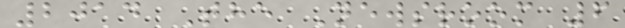2014 The Newsroom 6
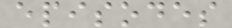episodes
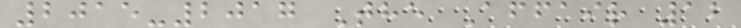2015-2017 The Affair 12
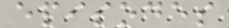episodes
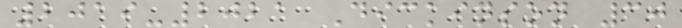2019-2021 Dickinson 30
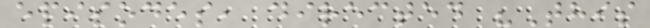episodes, directed "This
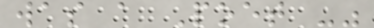was a Poet -"
